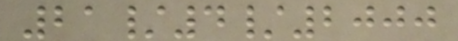21/4/2000
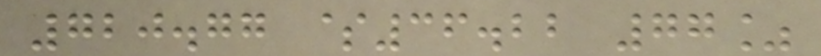720.77 $36.22 77%
